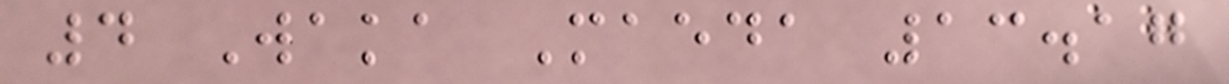4 Waka Maeda 13.17
